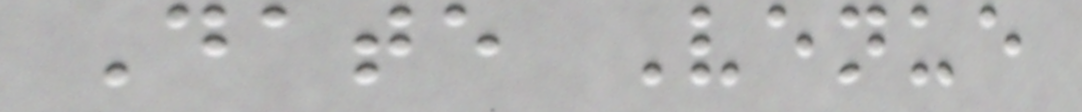Date Venue
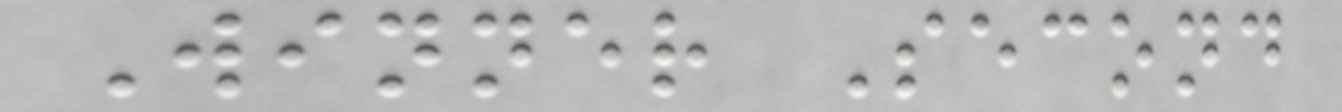Winner Second
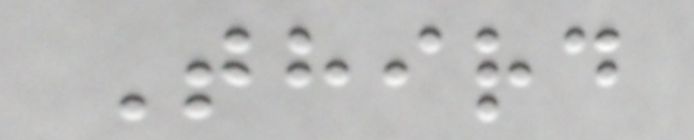Third
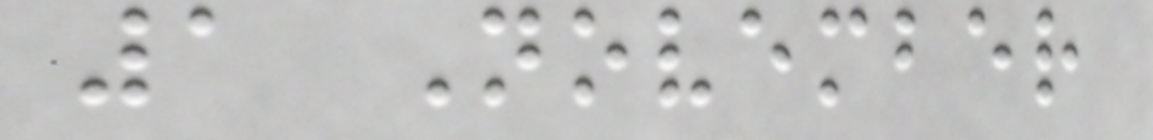1 November
